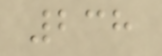238
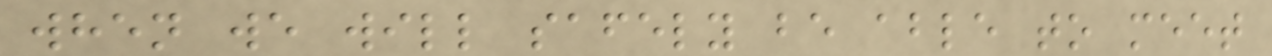when we will safely be able to meet
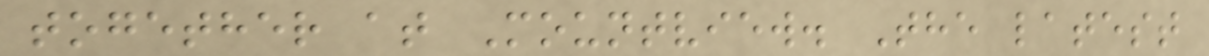together at Mountview. The latest
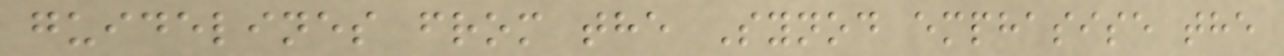guidelines from the Synod emphasise the
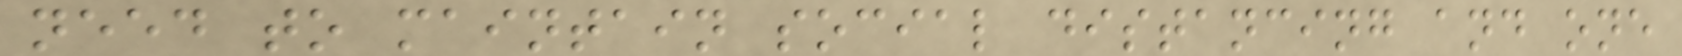need to maintain social distancing and one
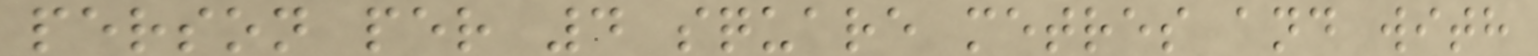person per 4 square metres and with
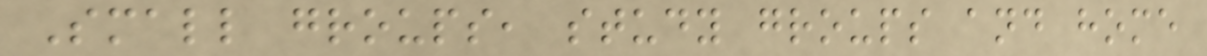Small groups, study groups and home
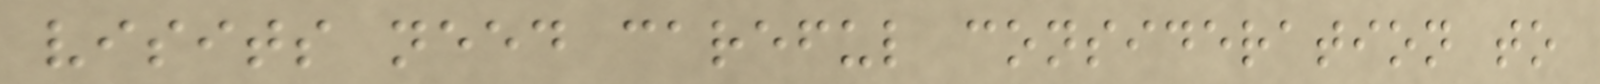visits need careful consideration to
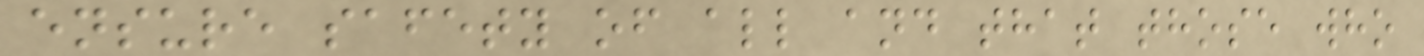ensure safety of all and that those who
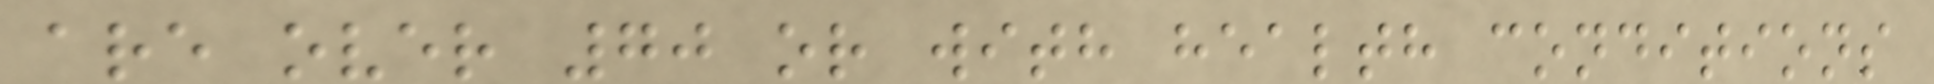are over 70 or with health conditions
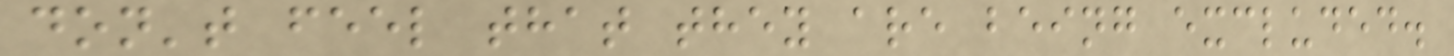don't feel that they are being excluded.
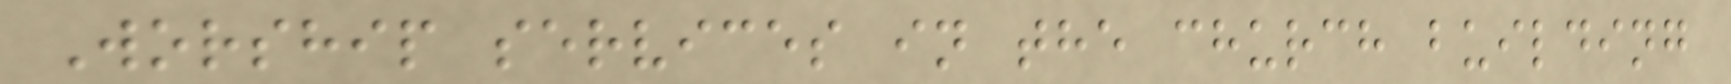Worship services in the church building
